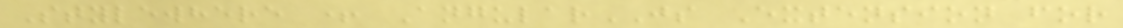Stylewhere + AngularJS Extension for
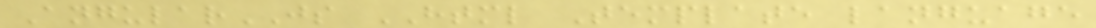AngularJS HTML Template language
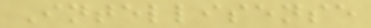Intellisense
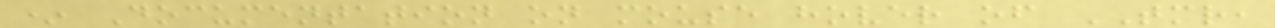* Documentation on mouse hover of TMR,
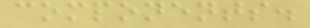components.
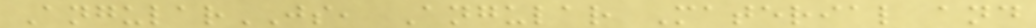AngularJS, Angular Material and
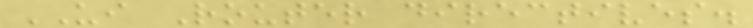UI Router directives.
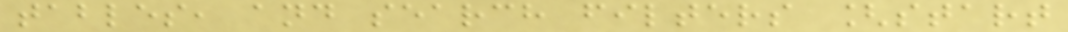tables, and search filters [start
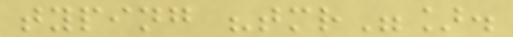typing "tmr"].
